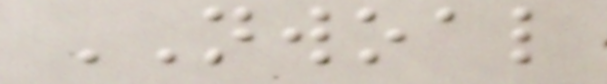NWOAL
